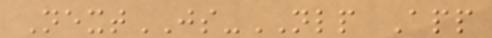NextJS-NLP App
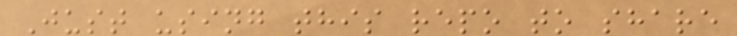Just using this repo to share
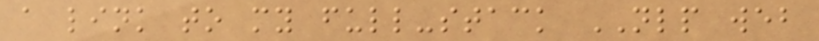a link to my full-stack NLP web
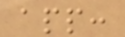app:
